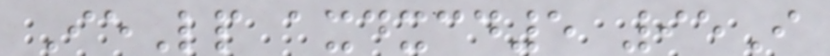IeLp axdxcd5 95I
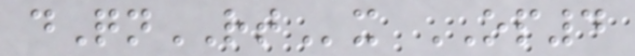dQnRTx OP4
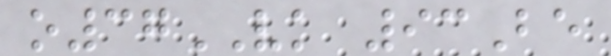o37VK 93Be
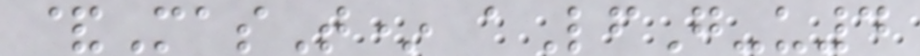&MasT* aLfG-u4
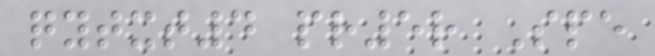qytxt4 pr5r Spe
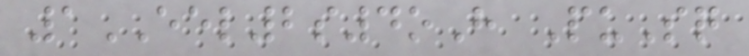1EEL2s4oH PuSq
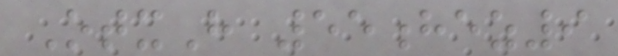OtxH 55hez9
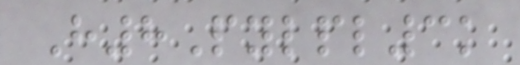H8Pylpl3k
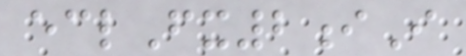eclFx2iI
